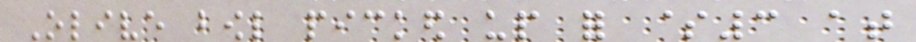Olive bowl picked up for $3 at
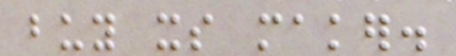buy its maker.
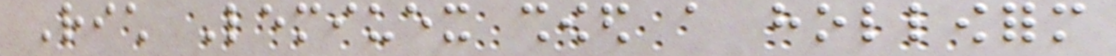Rich Lemiuex showed a hollowform
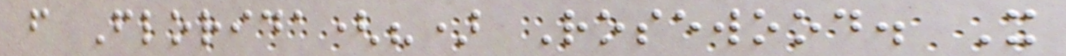from Florida(?) Rosewood. It
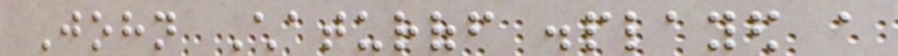John Chaturoff displayed a
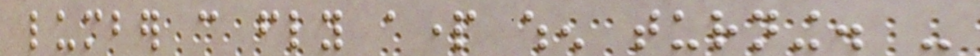lumber can fly apart when turning. -
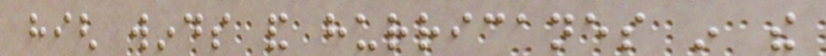high winds and hurricanes in the
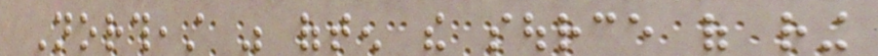Northeast was often the source of ring
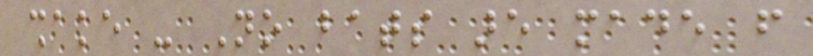shake - No bats are made from
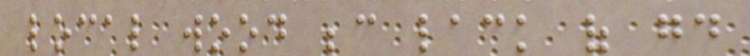local wood because lack of good
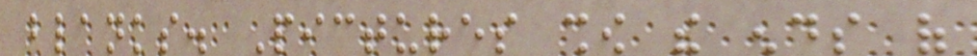blanks. Pictures show the ends of
